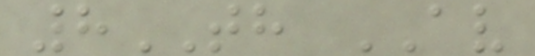8TH AV
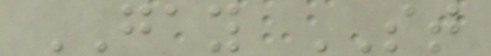GAY ST
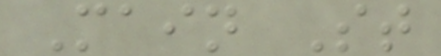Main St
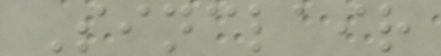Sinclair
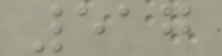517
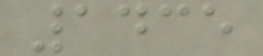1435
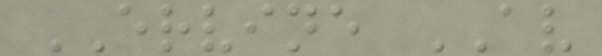ERVINE AV
